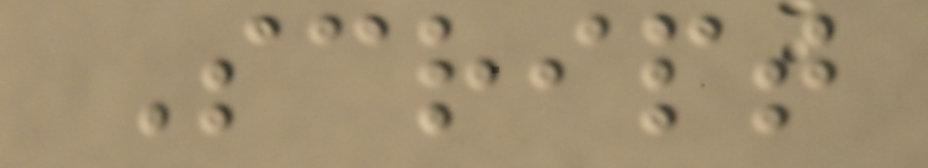Script
